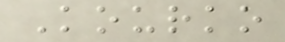Kourko
